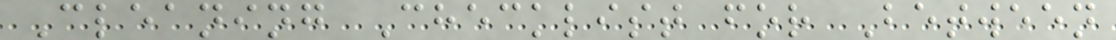Cleaning Checklist for Between
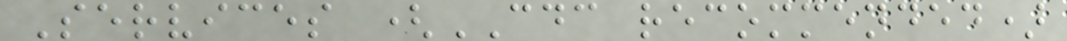Services (CDC recommended)
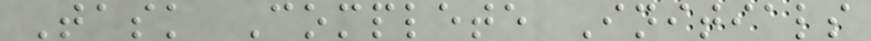Task Complete Initials
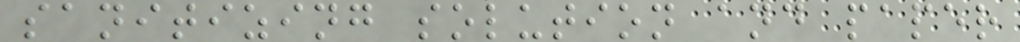sanitizing solution and paper
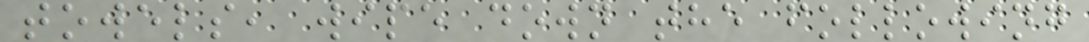towels, wipe down the following
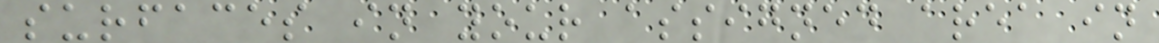surfaces in your assigned area in
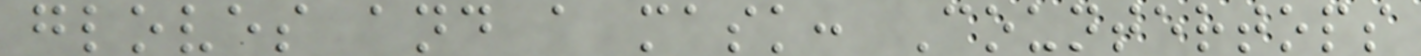gloves and a mask: Countertops
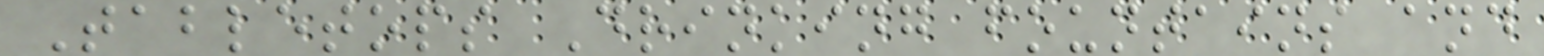Tabletops Drinking fountains and
